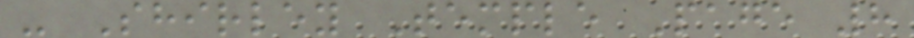- Shirley Temple Page 8
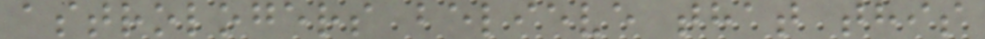astrologers believe that this
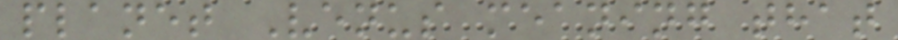planet Venus meaning that
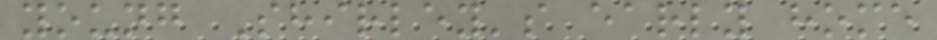young Shirley's early home
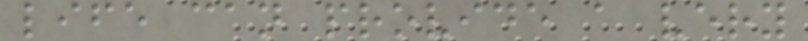life can provide a very
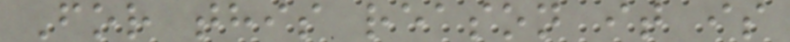For this reason it is
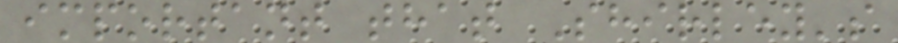important that Shirley's
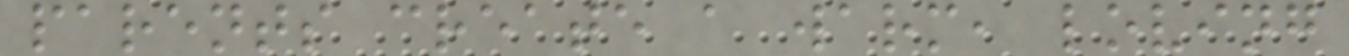parents create a warm, loving
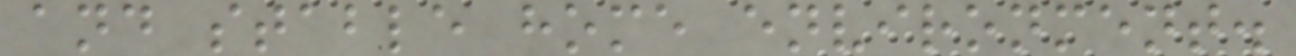and stable home environment.
